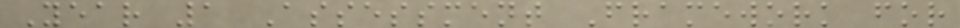Year 1 Assessment Framework for
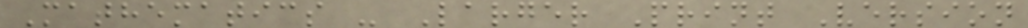Mathematics - Larger Print Version
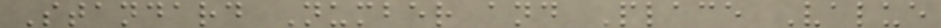Standard Number and Place Value
